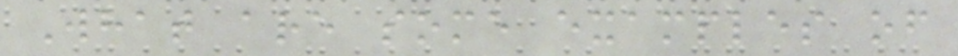What are some examples of
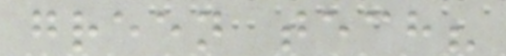green tech?
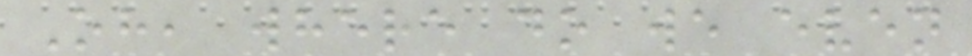Oh, where do we even
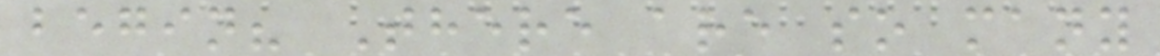begin? There are so many
